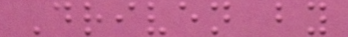Driven by
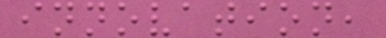innovation,
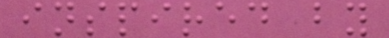inspired by
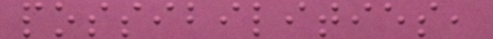possibilities,
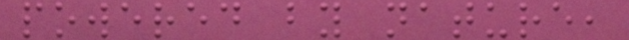powered by nature,
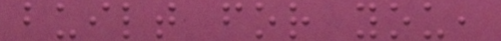built for you,
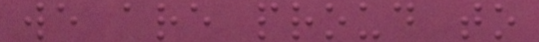we are proud to
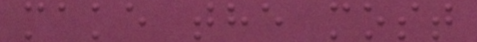make the most
